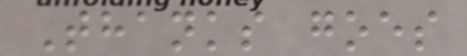Thanks goes
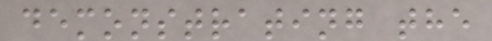demonstrating the
